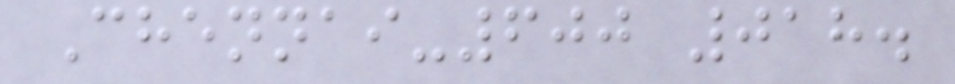Chennai-600 018.
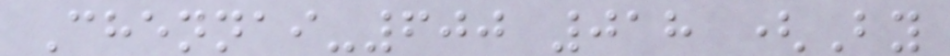Chennai-600 018 (By
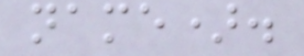name).
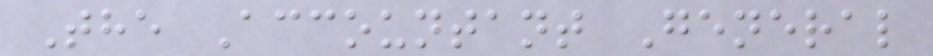The Accountant General
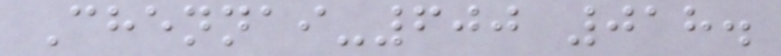Chennai-600 018.
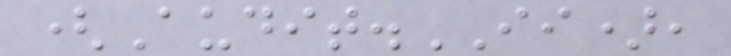(Audit.II),
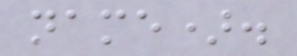name).
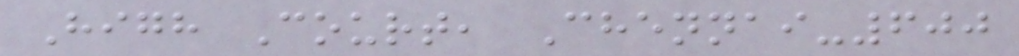High Court, Chennai-600
